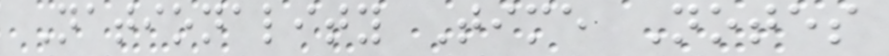Nationality Time Notes
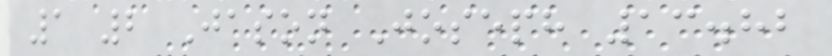1 2 Jason Joseph 13.82
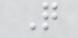Q
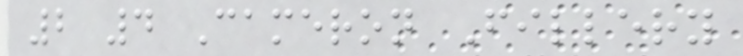2 4 Cameron Fillery
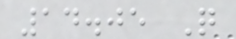14.05 Q
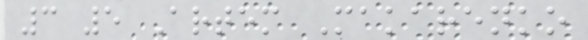3 5 Artem Makarenko
